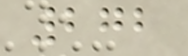272
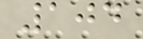104
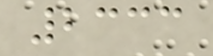2333
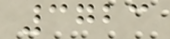3723
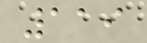119
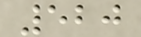520
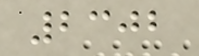2302
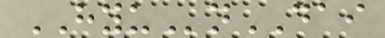HYUnDAI
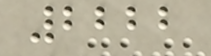2222
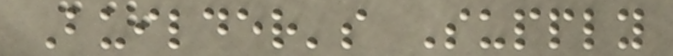Builder's Supply
